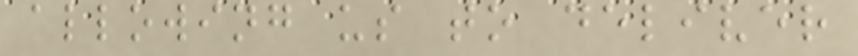allowing us to deliver
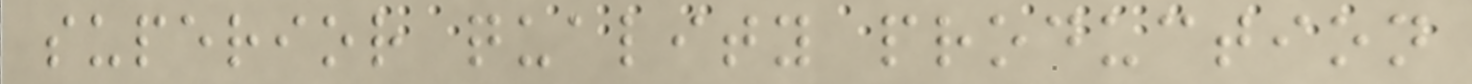superior quality production
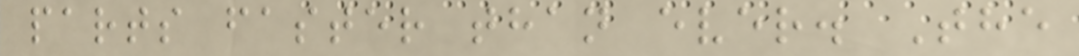parts faster than ever. The
